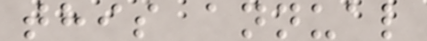this annual
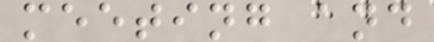meeting and
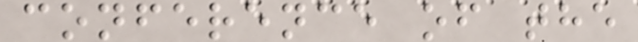conference of the
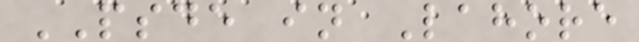PSDE in Lahore
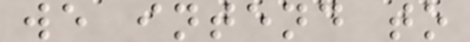we intend to
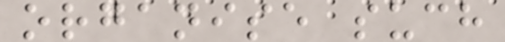organise such
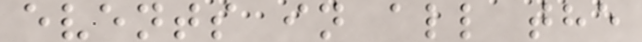events in all the
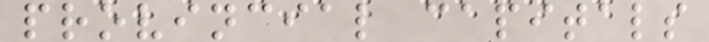provincial capitals
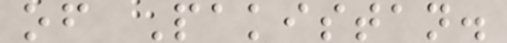of Pakistan.
